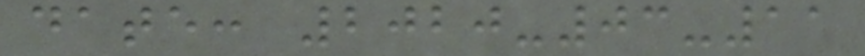date: 2020-03-11
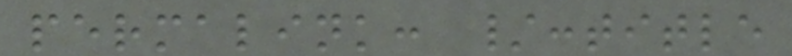permalink: /:title
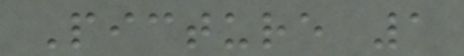Picture 1
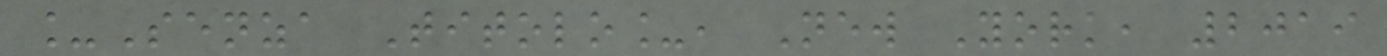_Senza Titolo_, New York, 2019
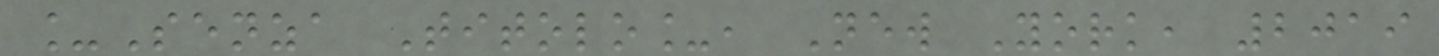_Senza Titolo_, New York, 2019
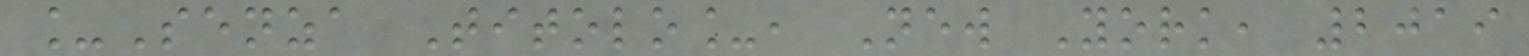_Senza Titolo_, New York, 2019
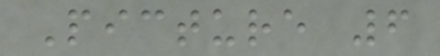Picture 6
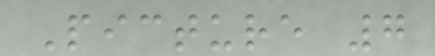Picture 7
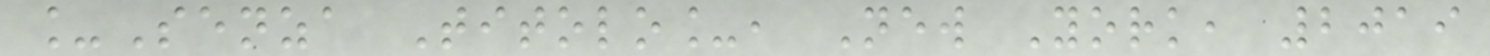_Senza Titolo_, New York, 2019
